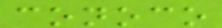conoco
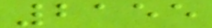2155
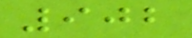902
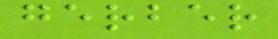gerber
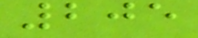205
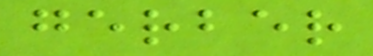gerber
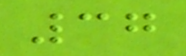37
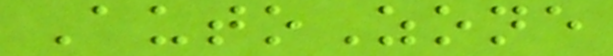AutoZone
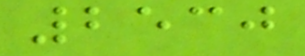2530
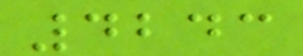4243
